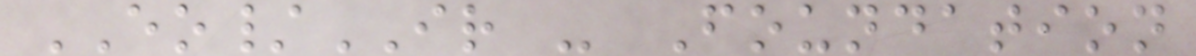EO/IR - Foundation
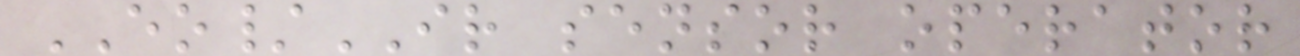EO/IR sensor operator
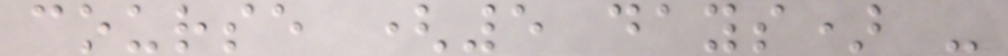course (5 days) -
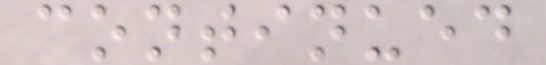continued
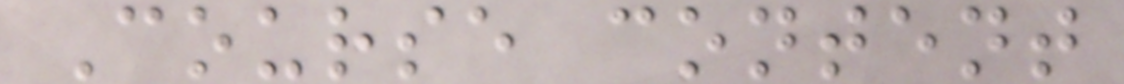Course content
